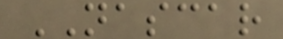NASCAR
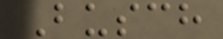Busch
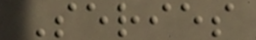Series
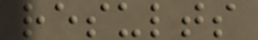results
